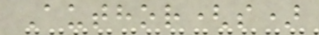Author(s)
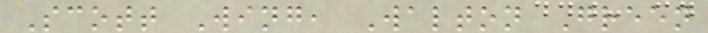Scott Wing, Walton Green
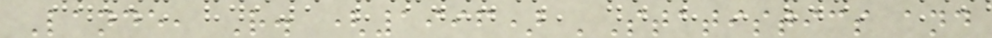Lande, R. (1996) 'Statistics and
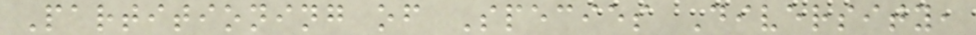Partitioning of Species Diversity,
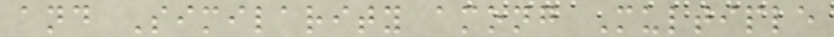and Similarity among Multiple
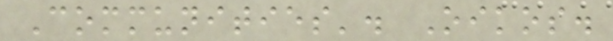Communities'. Oikos.
